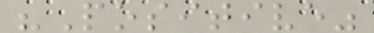"Positive"
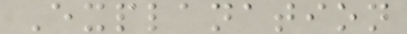Explanation
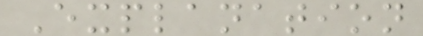Explanation
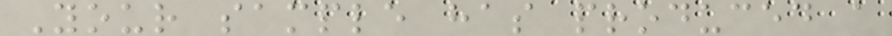Your sample has produced a
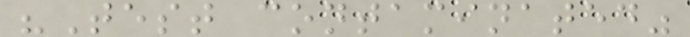"Test contaminated"
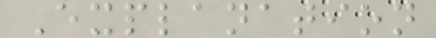Explanation
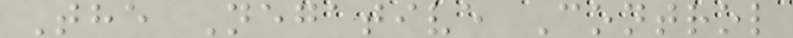The Negative Control
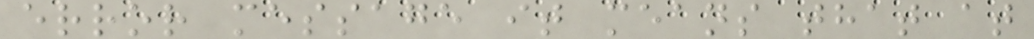error message it means that at
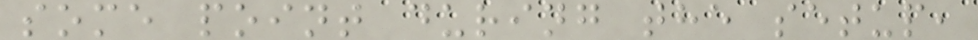some point during the setup,
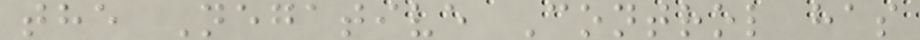the Negative Control has
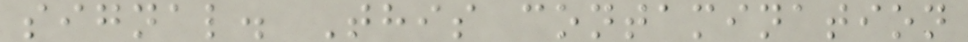signal. This contamination
